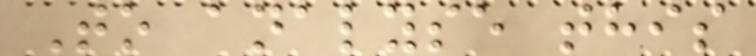To analyse this
